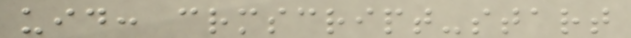uid: crmscript-start
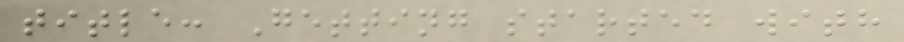title: Getting started with
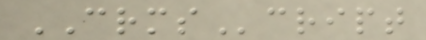CRMScript
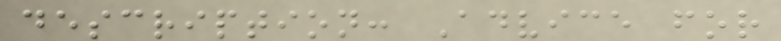description: Advice for
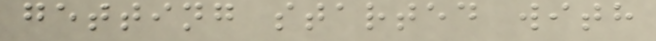getting started with
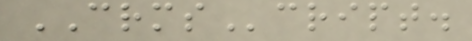CRMScript.
